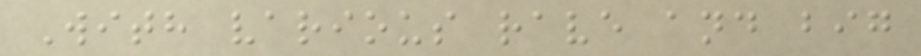With various rave and big
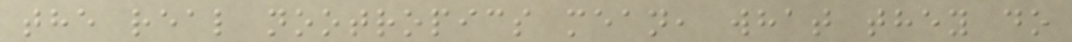the real nootropics mean, what they do
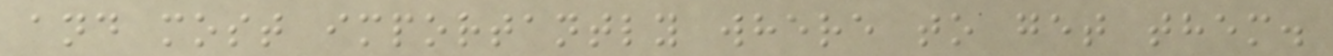and most importantly where to get them.
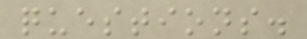questions.
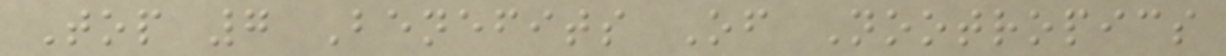Top 7 Benefits Of Nootropics
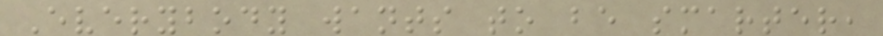Everybody wants to be smarter,
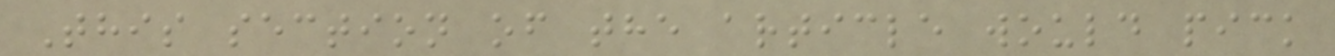This section of the article would pick
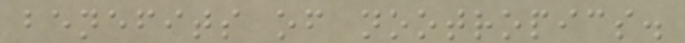benefits of nootropics.
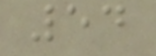54
